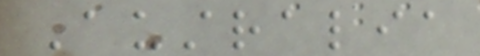Australia
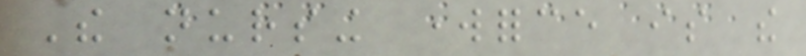The nursing workforce is the
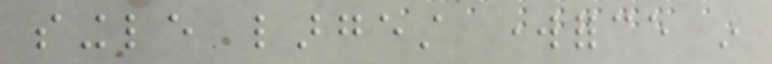single largest workforce in
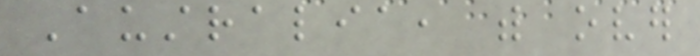Australia, with over
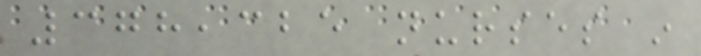378,325 nurses in
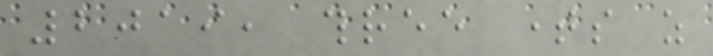2019, three times as
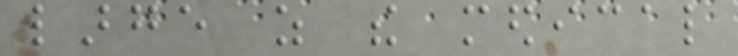large as the medical
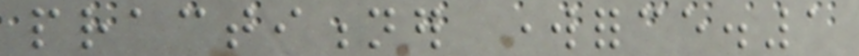practitioner workforce.1
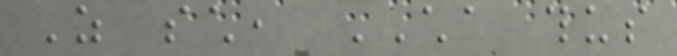As such, CHA thus
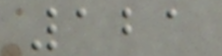121
